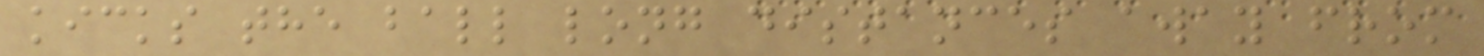kicks the ball long distances away from
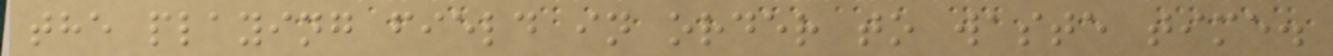the playing field in order to waste time.
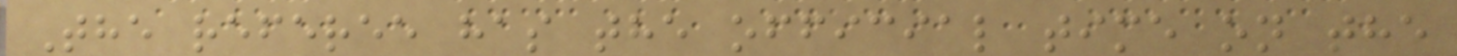The referee has the official time on the
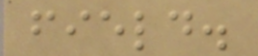field.
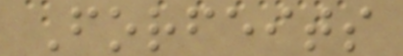Forfeits
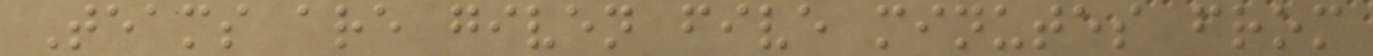Teams are given five minutes from
